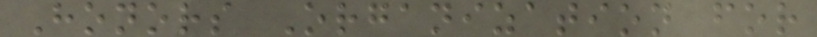Honors Organization for
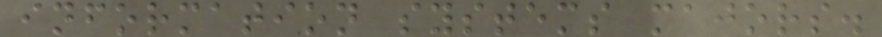information systems majors.
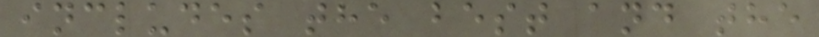includes the best and the
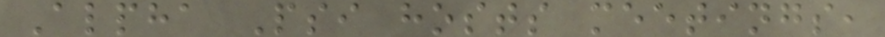Alpha Psi hosts meetings,
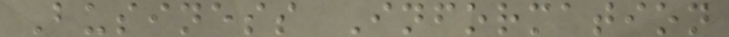Business Information
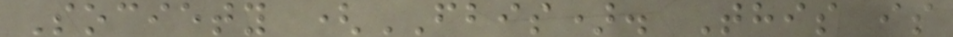Society (FBIS). This is
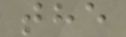the
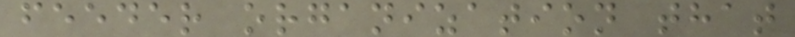feeder organization that
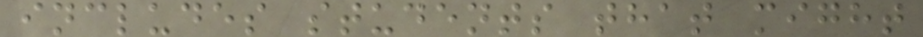includes students that might
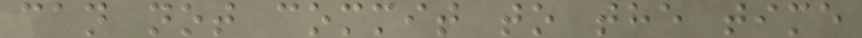can not commit to the time
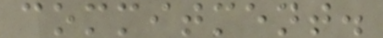commitment.
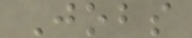Jobs
